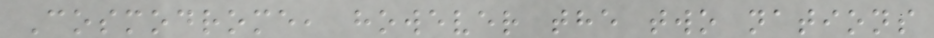Cosmodrome, however the two nations
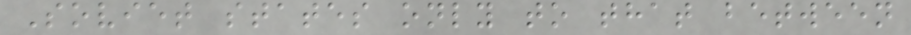Soviet states only to that between
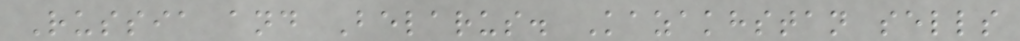Russia and Belarus. Kazakhstan sells
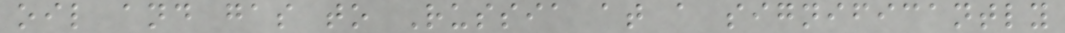oil and gas to Russia at a significantly
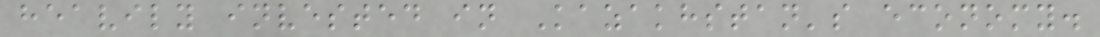heavily invested in Kazakhstan's economy.
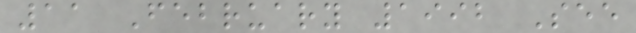11 February 1992 See
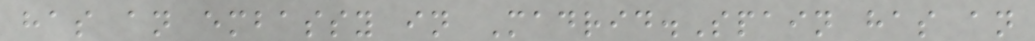has an embassy in Madrid.Spain has an
